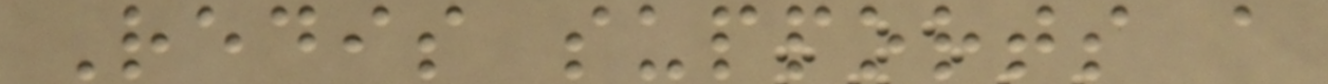Redis supports a
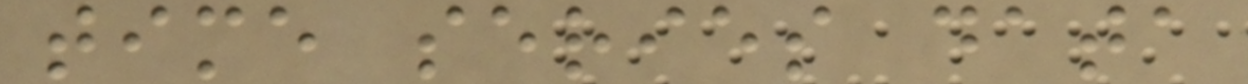time series data
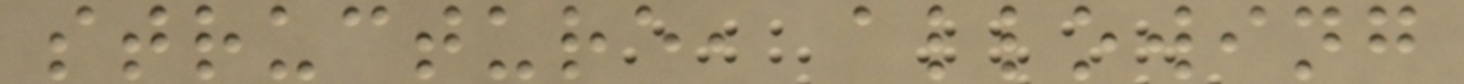structure, allowing
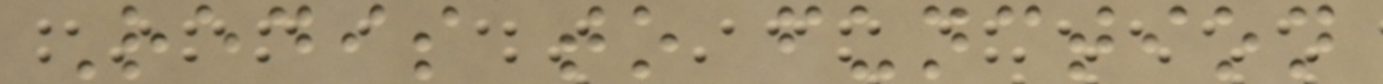Redis to function
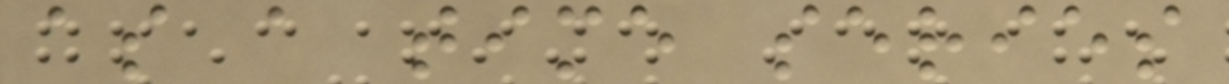as a time series
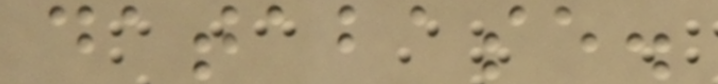database.
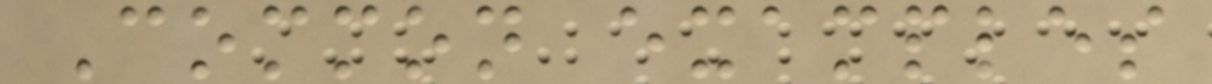Common examples
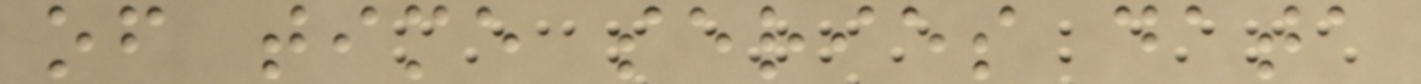of time series data
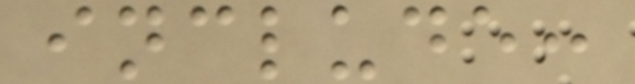include:
